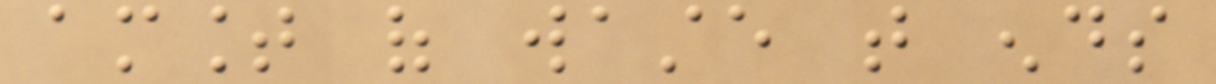amount of waste that ends
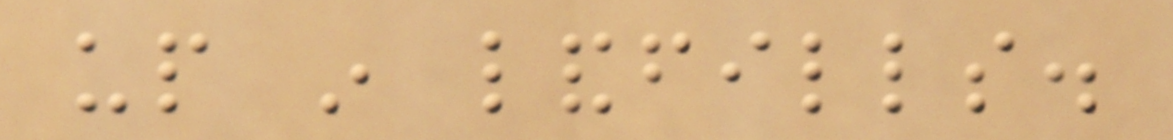up in landfills.
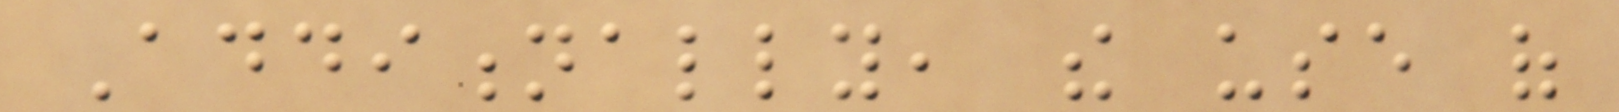Additionally, the use of
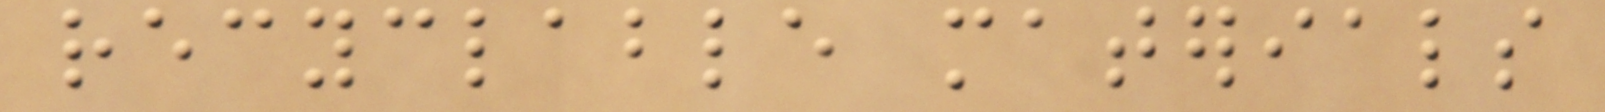recyclable materials
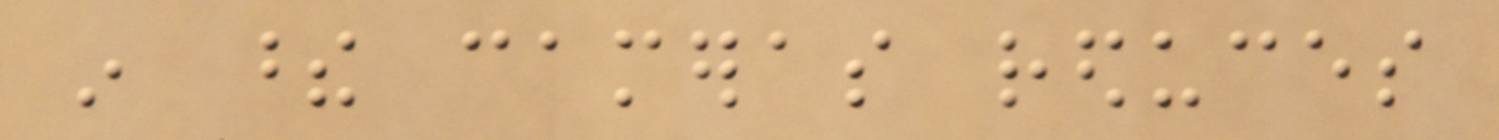in these cameras reduces
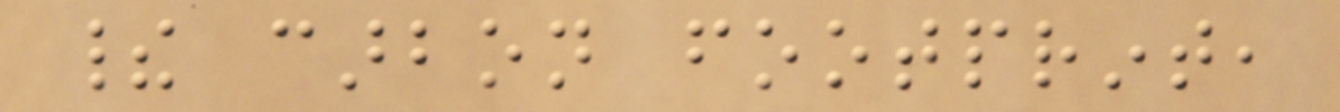their carbon footprint,
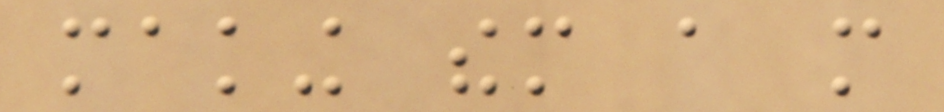making them a more
